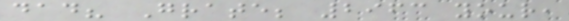dad? Grate; 2963 your,
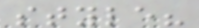style?
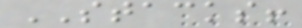STACKS!
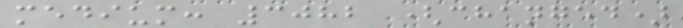medium: 3082 (changed)
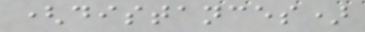(distances)
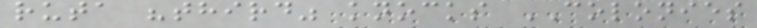ruta "third" knocks COLONIES
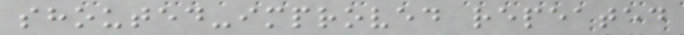shouted-improved repeated
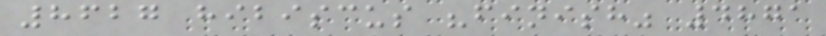8627 hibiscus "finish" 4871
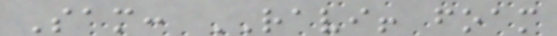Sam: RAVI! foam
